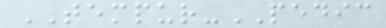TEMPUR-PEDIC
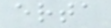erta
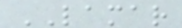LAMAR
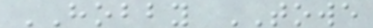HOBBY TOWE
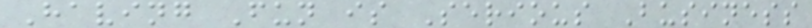Having Fun is Serious Business
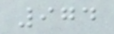974
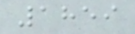1859
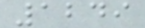1249
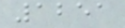1251
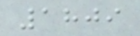1809
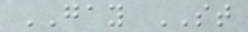GAY ST
